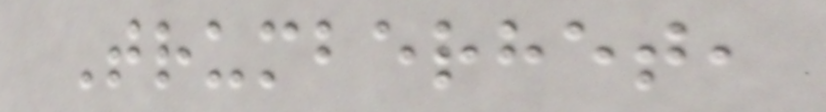Trumberhet,
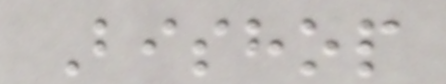Bishop
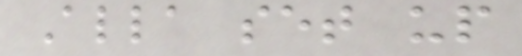Alla set up
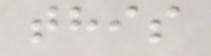this
